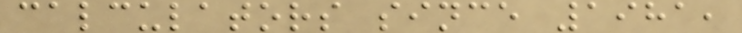calculators since 1981,
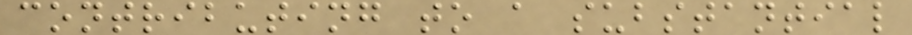contributing to a substantial
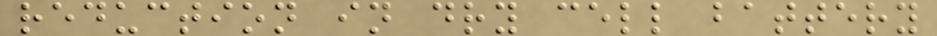reduction in dry cell battery
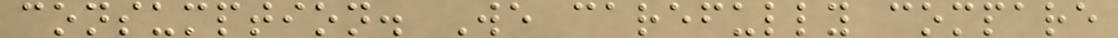consumption. We carefully compare
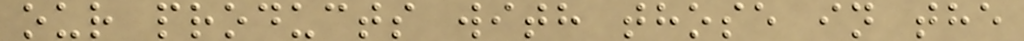our products with those in the
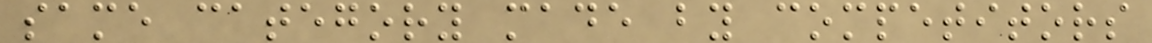same category made by competitors
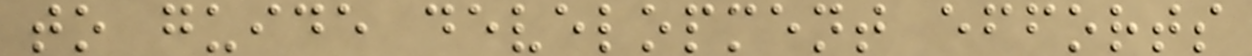to guide development efforts
